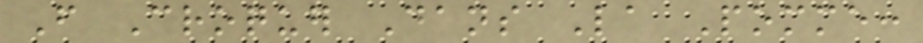From Croquer Dans La Pomme:
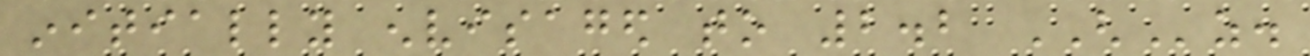initially envisaged to 2.2 GHz.
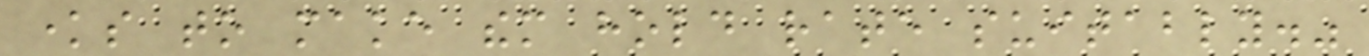knows to make them hold rate suitably."
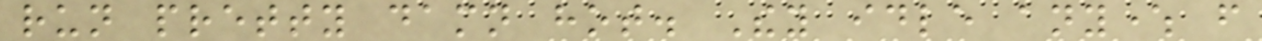run pretty damn hot. They idle anywhere from
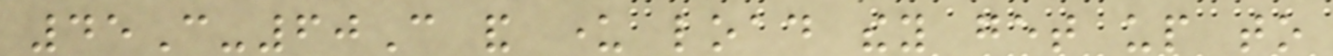45C-60C and under load they get up to
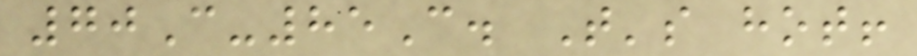70C-85C. That's hot!
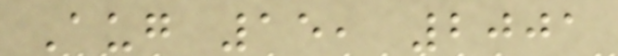Aug 15, 2001
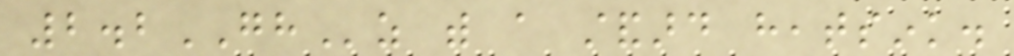2.2GHz with a standard heatsink.
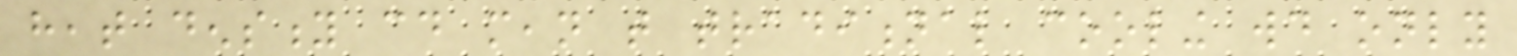heat density could mean that traditional cooling would only
